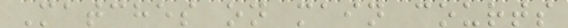Matches on main courts
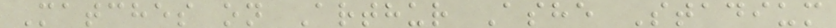Matches on Arthur Ashe Stadium
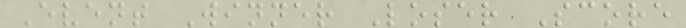Event Winner Loser Score
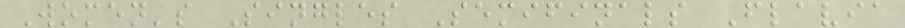Women's Singles Semifinals Flavia
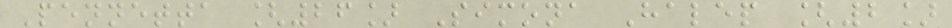Pennetta [26] Simona Halep [2]
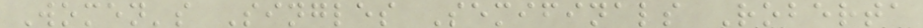Women's Singles Semifinals Roberta
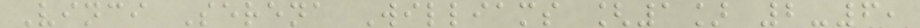Vinci Serena Williams [1] 2-6,
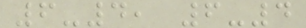6-4, 6-4
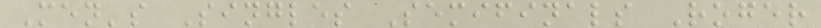Men's Singles Semifinals Roger
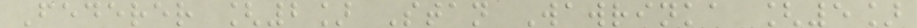Federer [2] Stan Wawrinka [5]
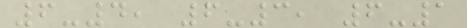6-4, 6-3, 6-1
